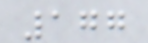177
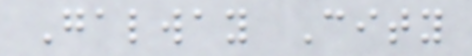Galway City
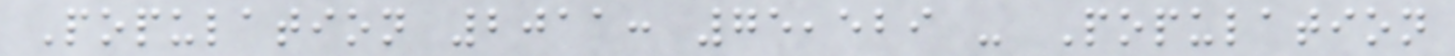Population 2011: 75,529 - Population
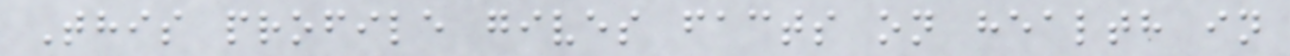This profile gives facts on health in
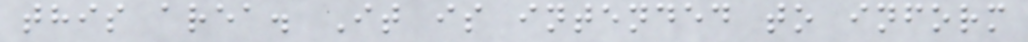this area. It is intended to inform
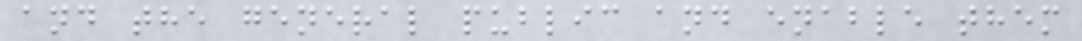and the general public and enable them
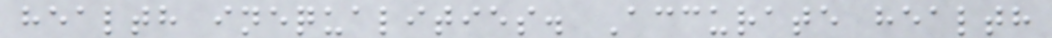health inequalities. Accurate health
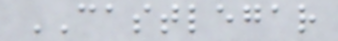CASTLEGAR
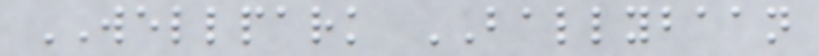WELLPARK BALLYBAAN
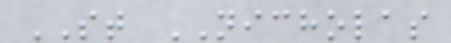ST NICHOLAS
